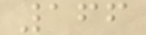166
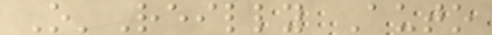O'Reilly Auto
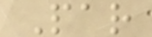Par
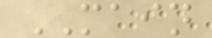MAIN
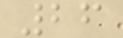26
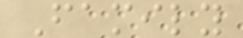Family
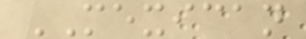MEXICAN
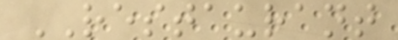RESTAURANT
